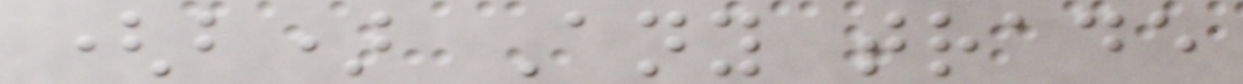(b) Any trade
